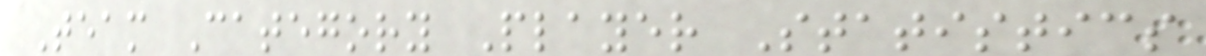Team Category Player Statistics
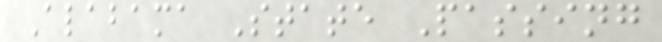Alabama State Passing
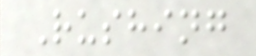Rushing
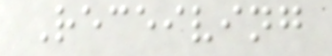Receiving
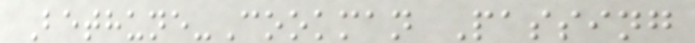Bethune-Cookman Passing
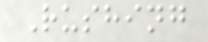Rushing
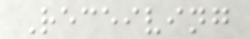Receiving
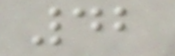42
